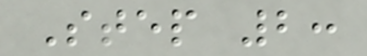Step 2:
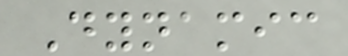Dynamic
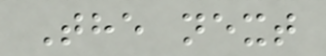The next
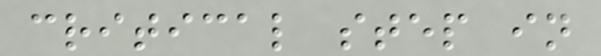critical step in
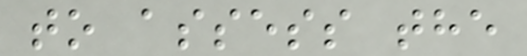to assess the
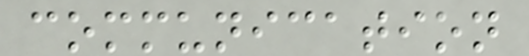communication
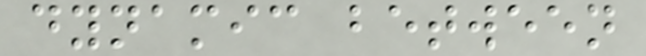dynamic between
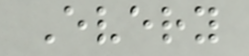Every
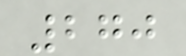270
